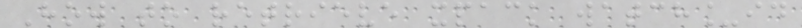How to retrieve xpack watch_id
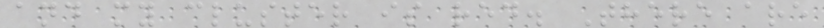and my cluster is red. There are
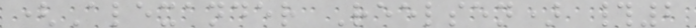(Alexander Reelsen) #2
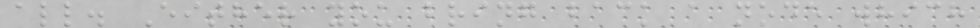all. Either you bring back a node which
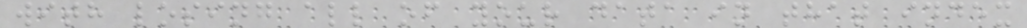with losing all of your data in that index
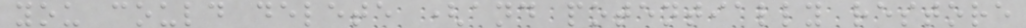you could delete (and potentially restore
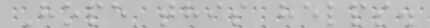Hope this helps.
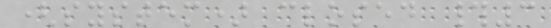(system) closed #3
